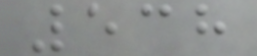538
